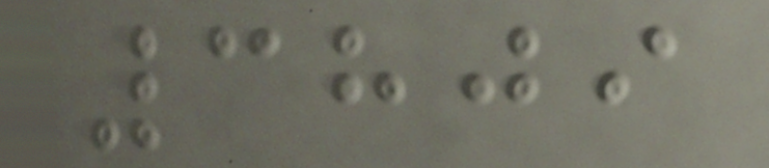3809
